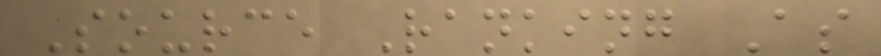Source Ranking As
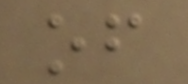of
